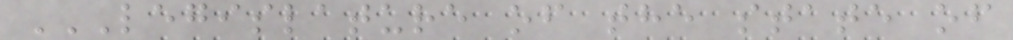LEGISLATURE OF THE STATE OF
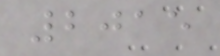2015
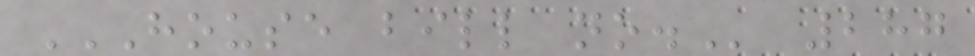HOUSE BILL NO. 287
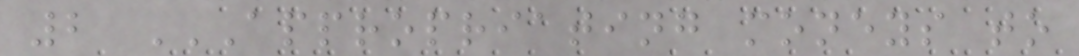2 APPROPRIATING MONEYS TO
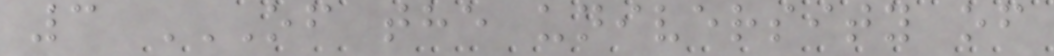3 OF THE UNIVERSITY OF
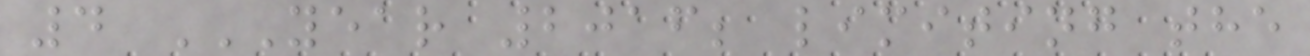4 YEAR 2016; LIMITING THE
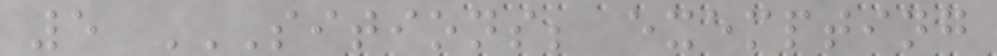5 SITIONS; EXEMPTING
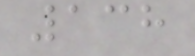138
